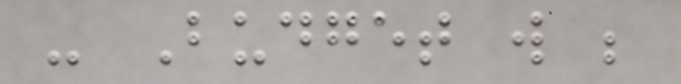- Budget will be
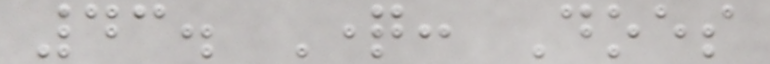43. Question: Does
